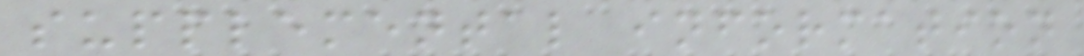supplemental information
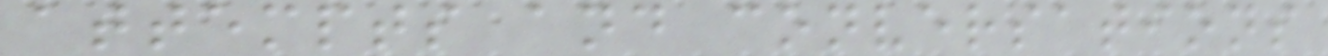attempts and conversations
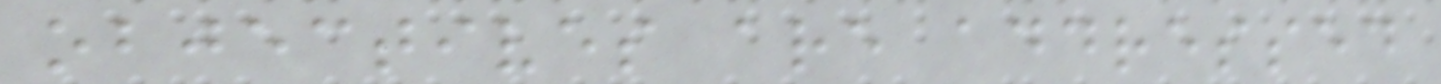objectives are addressed
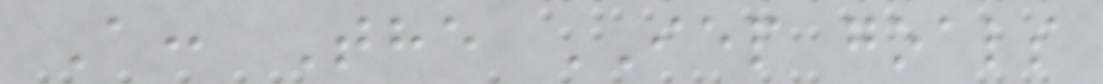A: The IEP goals
